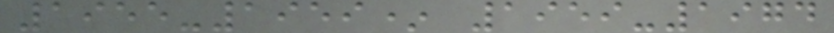1955-1959* 1959-1974
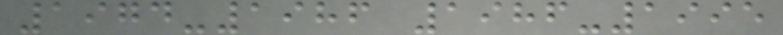1974-1986 1986-1995
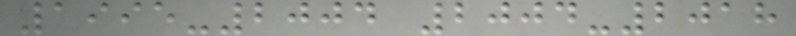1995-2004 2004-2018
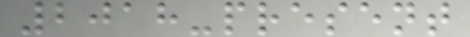2018-present
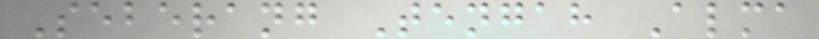Seberang Tengah Alma
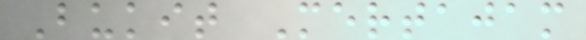Bukit Mertajam
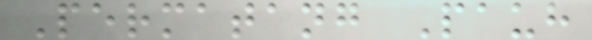Permatang Pauh
